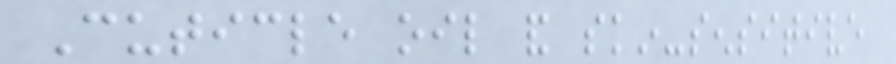Cuticle oil and skin-sensitive
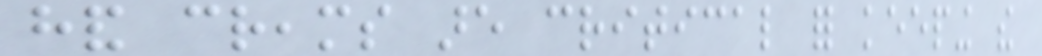hand creams are critical for keeping the
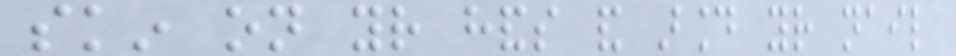skin on your hands and around your nail
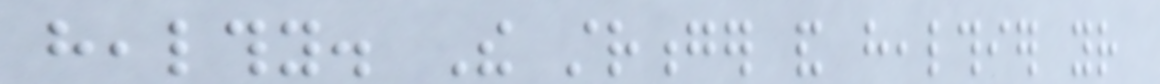healthy. The stronger and healthier your
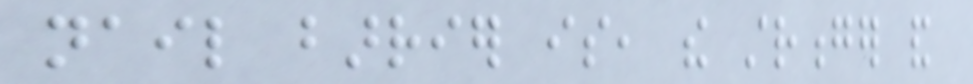nail barrier is, the stronger and
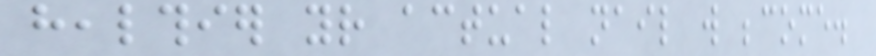healthier your actual nail will become.
